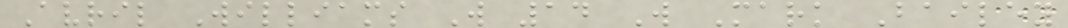Avril Williams W 14 W Mark Bailey
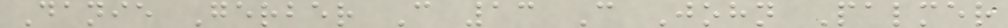Danie Gerber C 13 C John Palmer
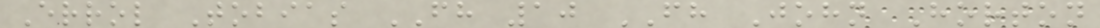Errol Tobias FH 10 FH John Horton
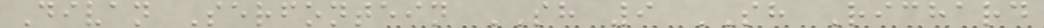Divan Serfontein SH 9 SH Richard
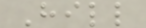Hill
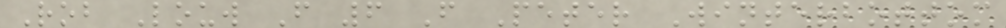Rob Louw F 6 F Peter Winterbottom
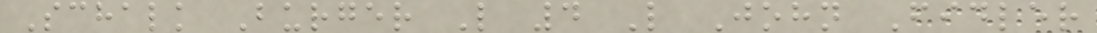Schalk Burger L 4 L John Fidler
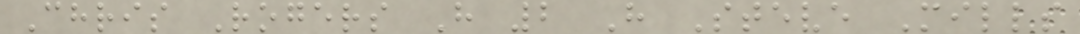Chris Rogers H 2 H Steve Mills
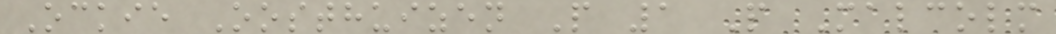Ockie Oosthuizen P 1 P Malcolm
